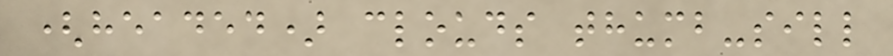(headed) clouds thumb-sill
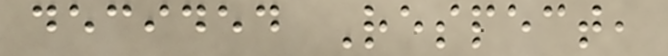decided Respect,
